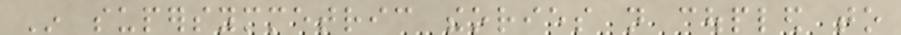In supersymmetric theories not coupled to
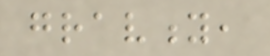gravity,
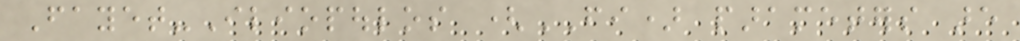Fayet-Iliopoulos (FI) parameters are
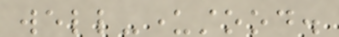well-understood.
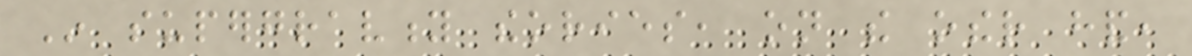In supergravity theories, on the other hand,
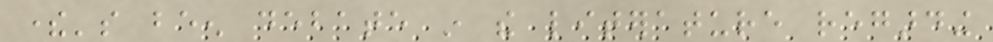there's been debate in the literature regarding
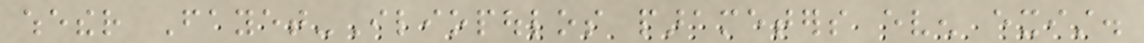whether Fayet-Iliopoulos parameters even exist.
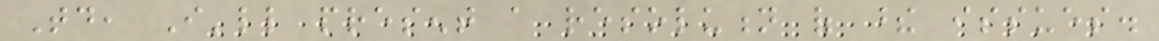Today, I'll present a resolution of these issues.
